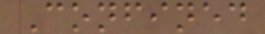Confined
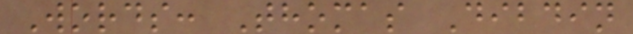Words: Thomas Dibdin
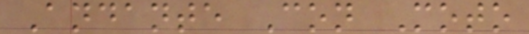Andante Con Moto
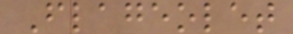Flageolet
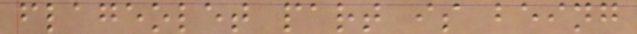flageolet part is being
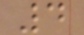4
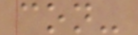con-
